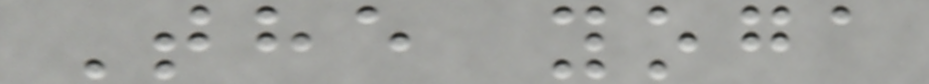The yoga
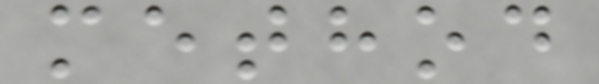method
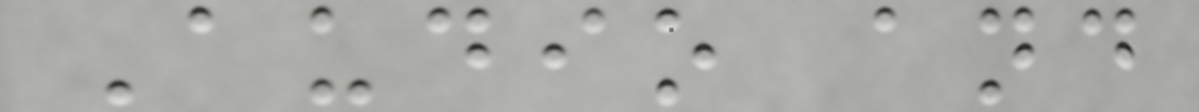Audio and
